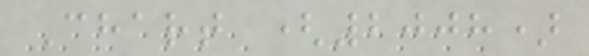Chart (2008)
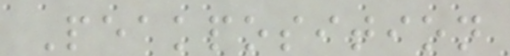Peakposition
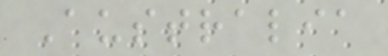Australia
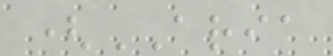(ARIA
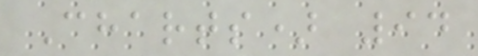Charts) 94
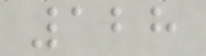128
